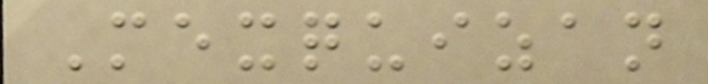Mexquizan
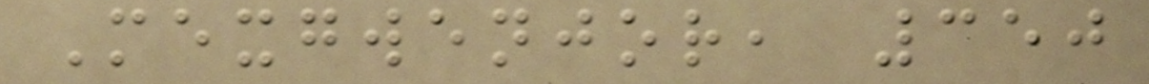Mexgwenjor, 350
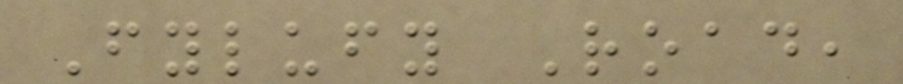Fylufy Road,
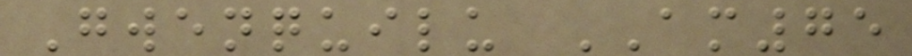Gwenquilu AM75
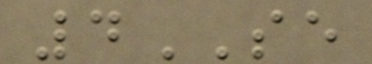4SE
